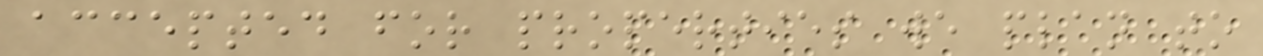accepted for properties we plan to
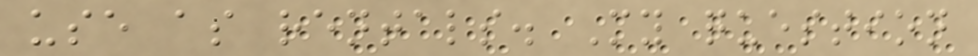use as rentals. My question
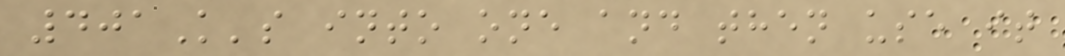401K's into one and then use it
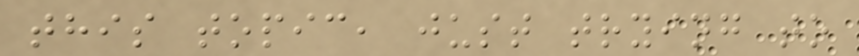this topic, just trying to
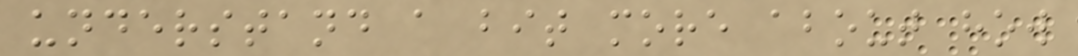understand a bit more about how
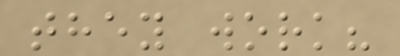they work?
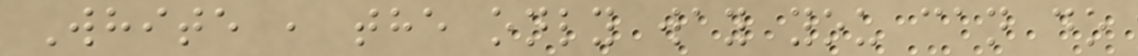White , the only way you can do
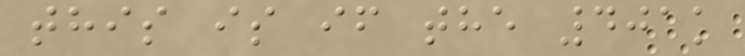this is if the 401k
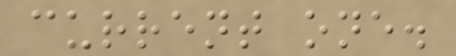current one.
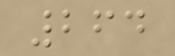264
